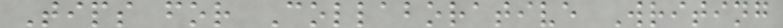Tips for Collaborative Writing
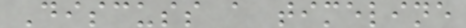Discuss a timeline
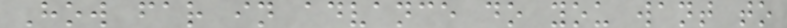How far in advance do you want to
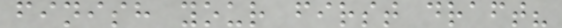finish your first draft?
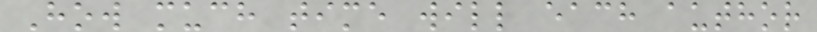How much time will each author
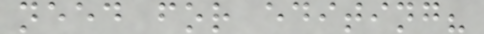need for editing?
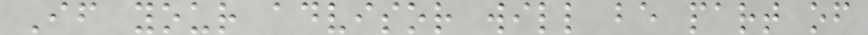If your advisor will be part of
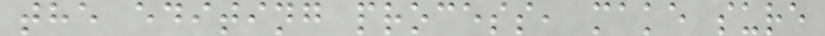the editing process, make sure
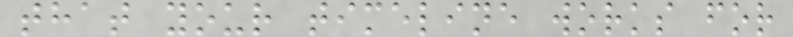that your timeline works for
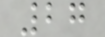27
